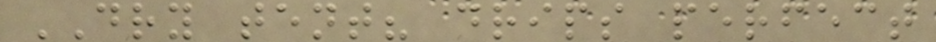DRY tent? drips perfect
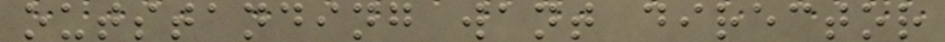outstanding want director
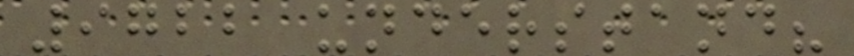9722 understand?
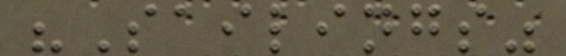"Sailings"
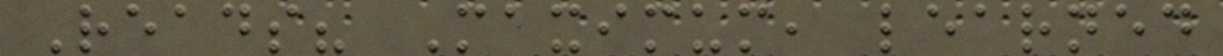Reads? Maximum, learned
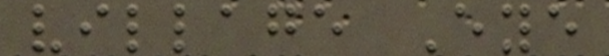village Eye
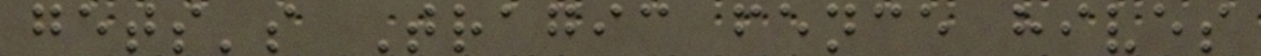gets's Tragic fence hives
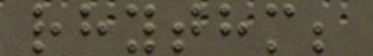rhythm;
